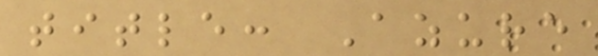title: Azure
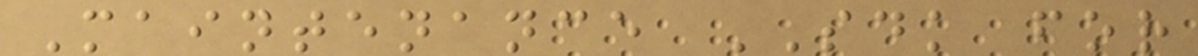Maintenance SDK for
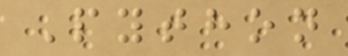Python
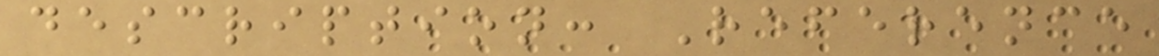description: Reference
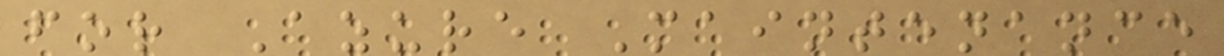for Azure Maintenance
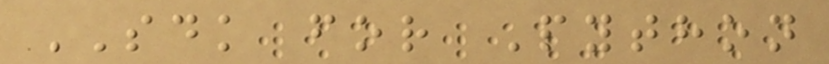SDK for Python
